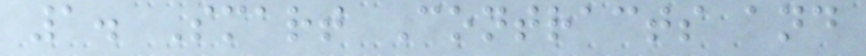1. Smart Contracts and
